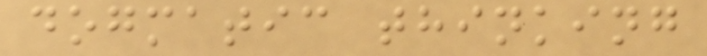dogmatic thinking
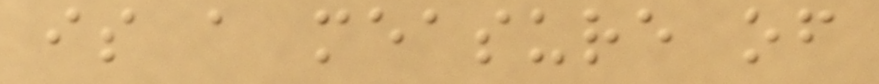is a measure of
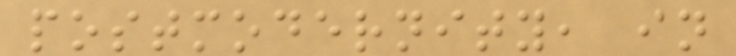postmodernity, in
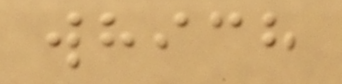which
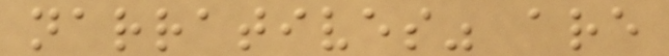narratives" are
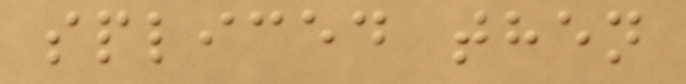spliced then
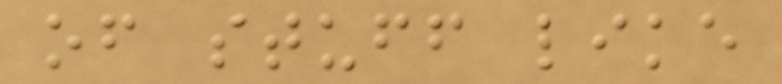of stuff like
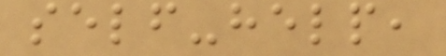self-help,
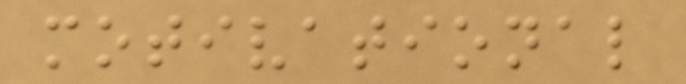motivational
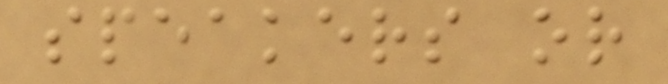speakers or
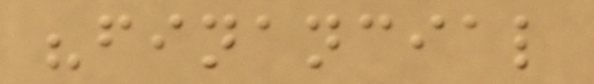"financial
